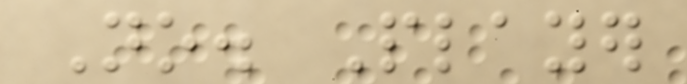No. Player
